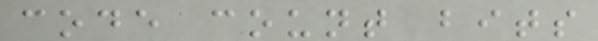code count bits
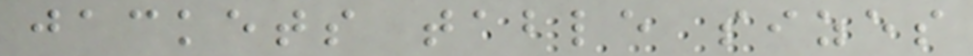jackets table sizes
